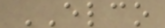ELCO
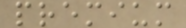premium
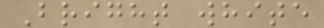Bright white
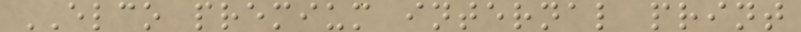ELCO premium internal print
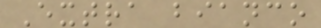Extra bianco
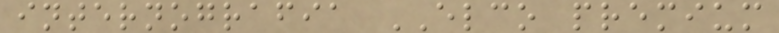internografia ELCO premium
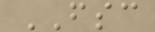FSC
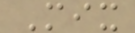Mix
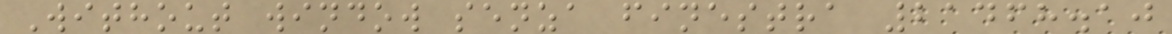Without window senza finestra 21468.10
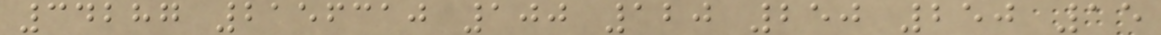34287 2156310 100 120 250 250 15
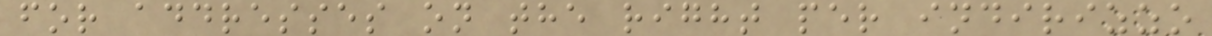for addresses on the right per indirizzo
